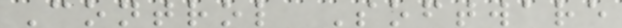Control Software
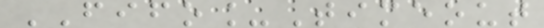FIFO_Timeout
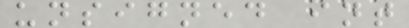unsigned int
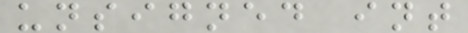unsigned int
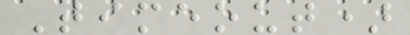Timeout)
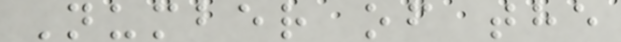Number of the
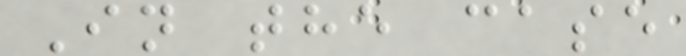In the case
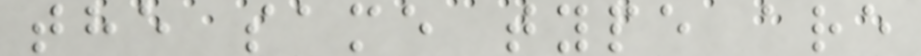the same type are
